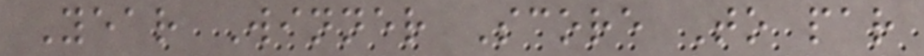Year Winner Score To par
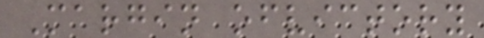Margin ofvictory
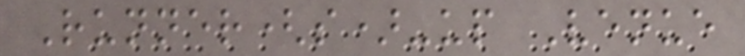Runner(s)-up Venue
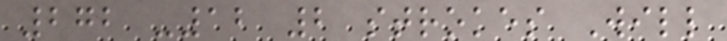272 -12 2 strokes Will
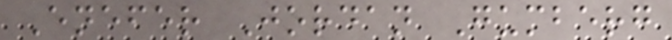Enefer Jordan Gumberg
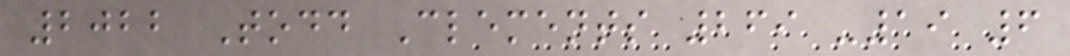2022 Todd Clements 269 -19 6
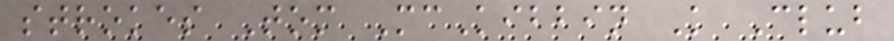strokes Tom McKibbin K Club
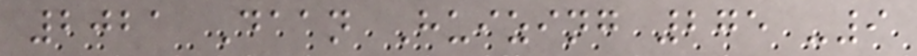2021 Daan Huizing 275 -9
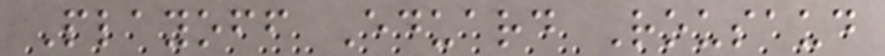Playoff Eduard Rousaud
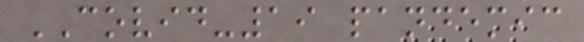COVID-19 pandemic
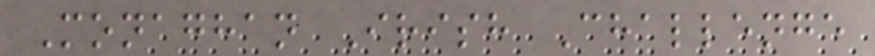Monaghan Irish Challenge
